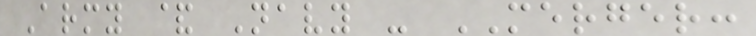Army & Navy - MERGER:
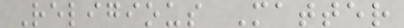Religious Matter
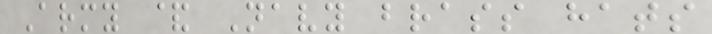Army & Navy brass hats
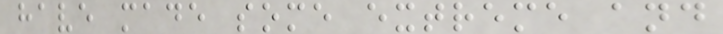have made some extreme and
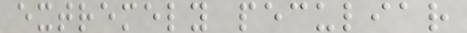extremely peculiar
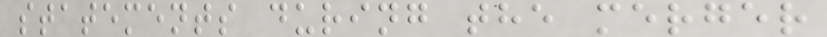statements during the merger
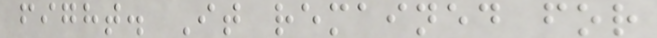fight. It remained for
